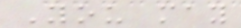You may
